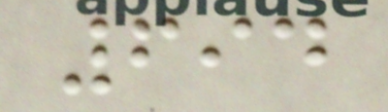694
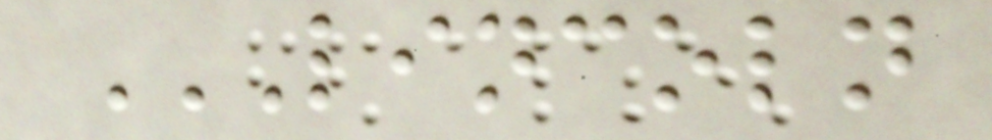LINCOLN
